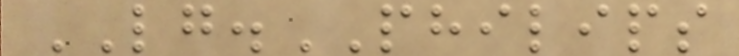LG.PHILIPS
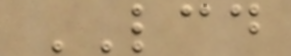LCD
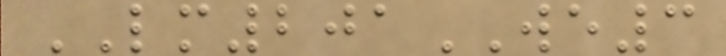LM201WE3
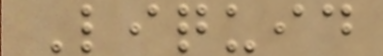Liquid
